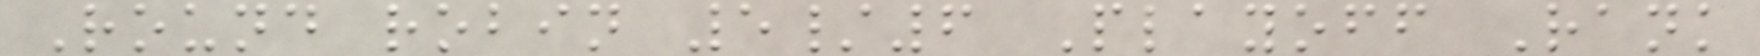Round robin 5/6 Playoff Rank
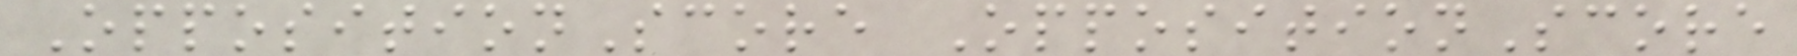OppositionScore OppositionScore
